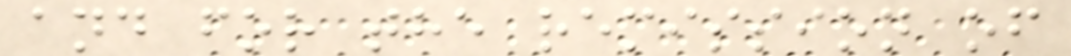and for the remission of
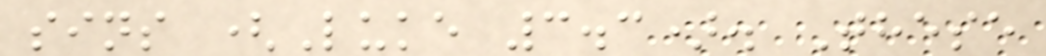sins (Luke 3.3). These
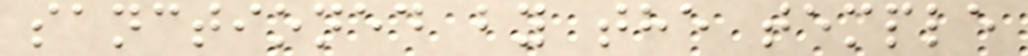sanctioned by the temple
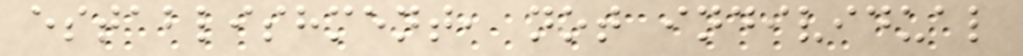establishment, not individual
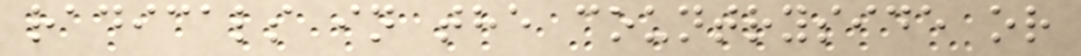radicals in the countryside or
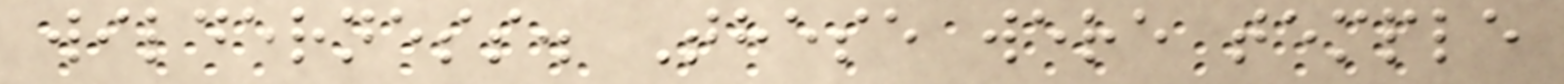wilderness. These were temple
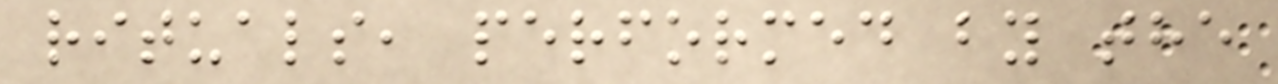rituals, performed by the
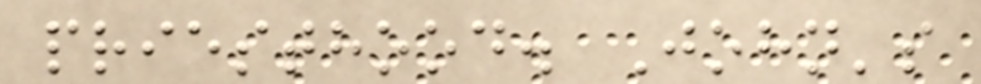priesthood. John's
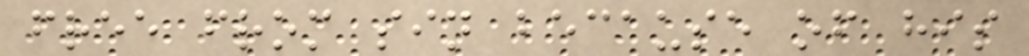free from sin because of his
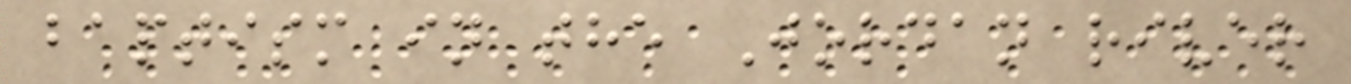baptism in the Jordan river
